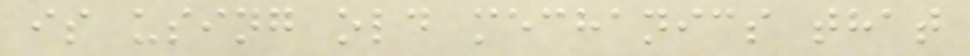is using old mechanics that
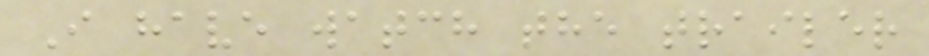I have watch the trailer
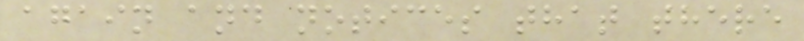again and notices that there
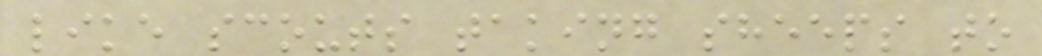like scouts taking sheeps to
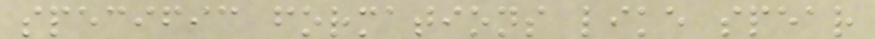specific formations like spear
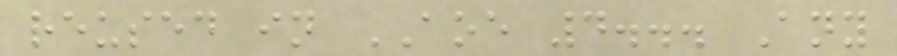reused in AOE 4... Any
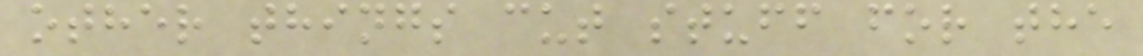other things cut stuff for the
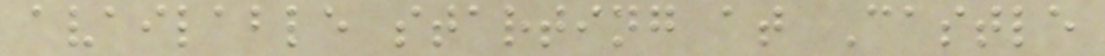available starting at Castle
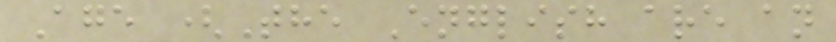Age (The English are an
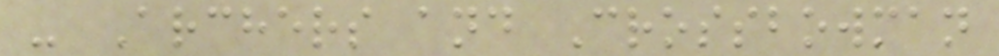- Archers and Crossbowman
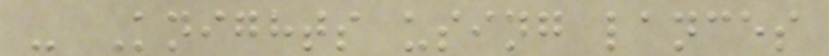- Knights using lances
